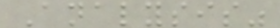Analysis"
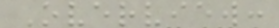Overview:
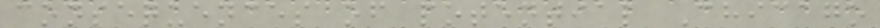consequences of potential Chicago
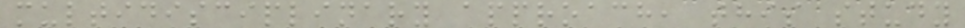multidisciplinary approach, this study
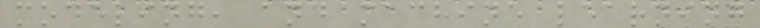modeling, and machine learning
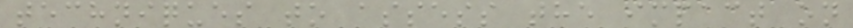techniques to assess the impact on
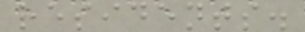residents.
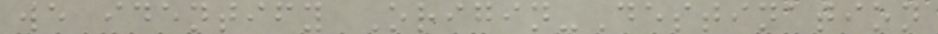we identify Origin-Destination
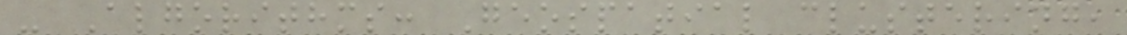- Algorithms: Geospatial clustering,
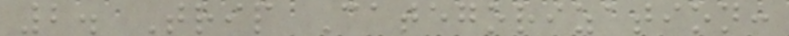2. Trip Categorization:
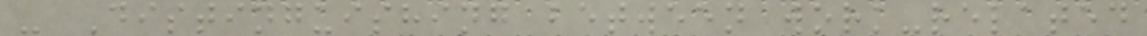- Distinguishing between work-related
